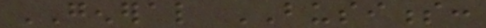GENERAL BUSINESS:
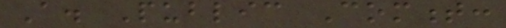A. Public Comment:
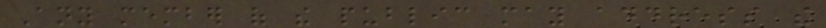Any member of the public may address the
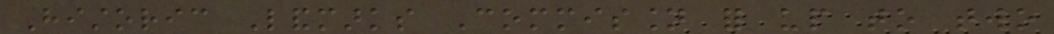Historic Landmarks Commission for up to two
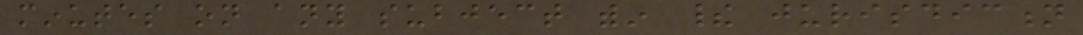minutes on any subject within their jurisdiction
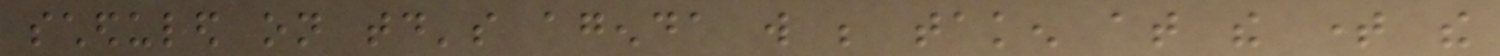scheduled on today's agenda will be taken at the time the
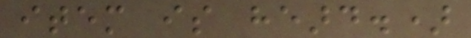item is heard.)
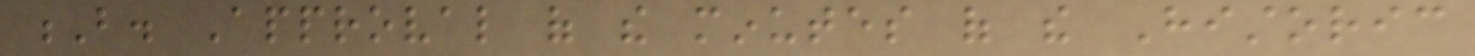B. Approval of the minutes of the Historic
